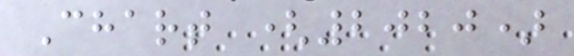Chart (2020)
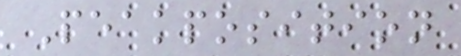Peakposition
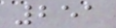251
